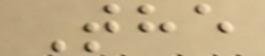The
